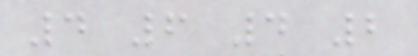4 6 4 2
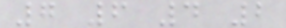7 6 4 2
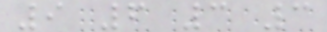9 6 3 3
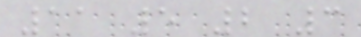11 5 2 3
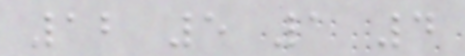12 5 1 4
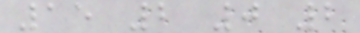15 2 0 2
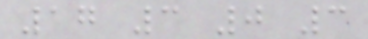17 3 0 3
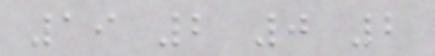19 2 0 2
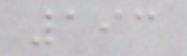193
